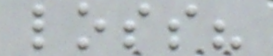loss?
